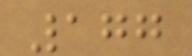177
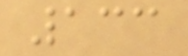133
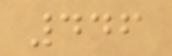446
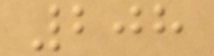208
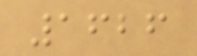1626
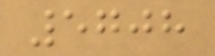5708
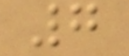7
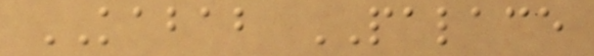KABAB PALACE
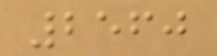2560
